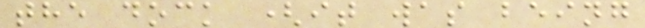the dock (it was being
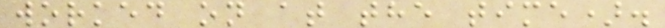worked on at the time).
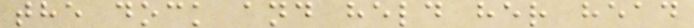the dock and held her head
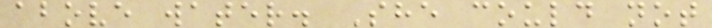above water. She could not
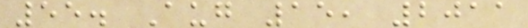55. Aug 15, 2011
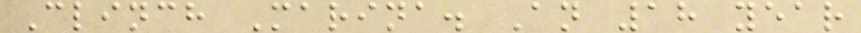Clinch Marina. An 18 year
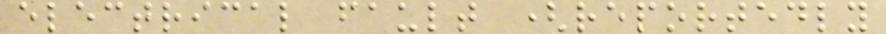electrical fault (reportedly
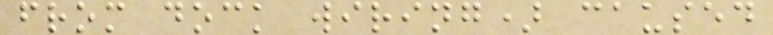from dock wiring) caused
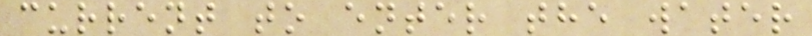current to enter the water
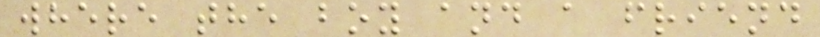where the boy and a friend
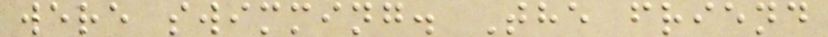were swimming. The friend
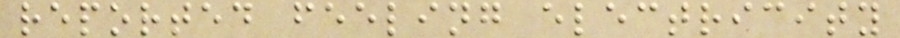reported feeling electricity
